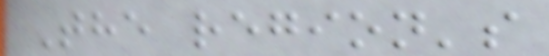The region's
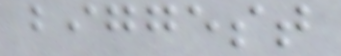biggest
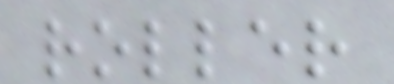roller
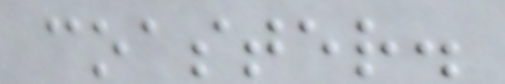coaster.
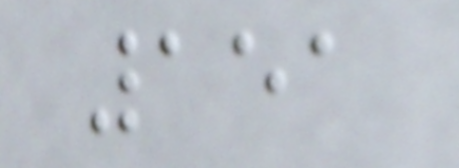151
